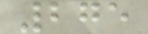275
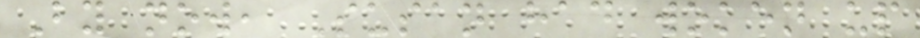By now, Susan had woken up
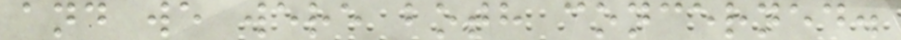and we were both concerned.
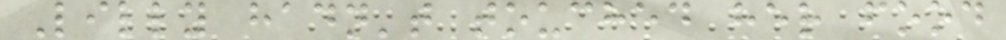Lilly hadn't touched her food
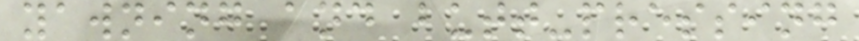yawning and butt-pressing
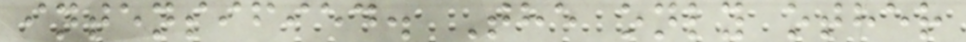intensified. The only other
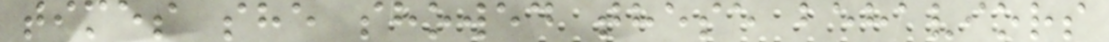times she showed these behaviors
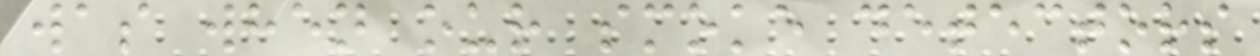was when our smoke detectors
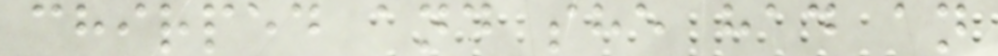chirped and she had an
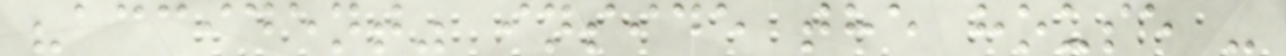"accident" inside the house -
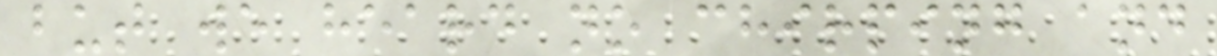but we heard no chirping and
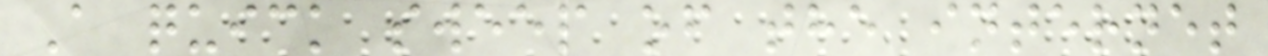A quick sweep of the internet
